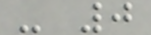- 0
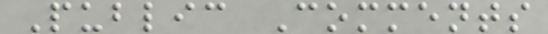Public Comments
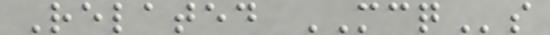Related MCQs
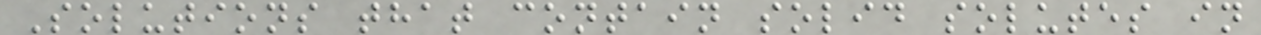Solutions that contain solid solutes in
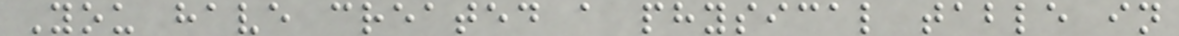You have created a physical table in
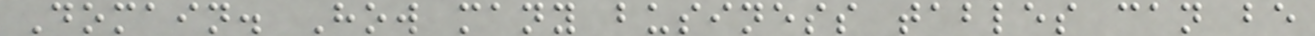Domain. How many business tables can be
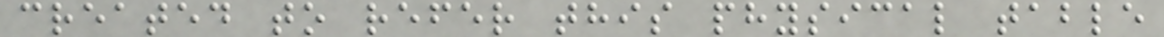created to refer this physical table
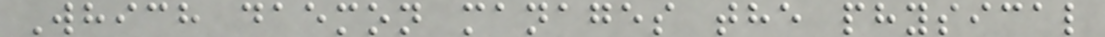Which daemon manages the physical
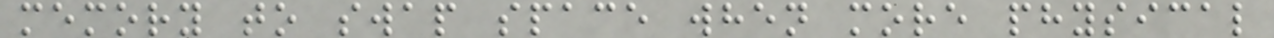memory to swap space when more physical
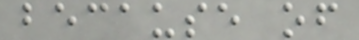because of
